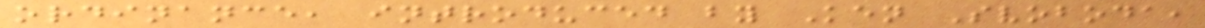ordinance, introduced by Ken Svoboda,
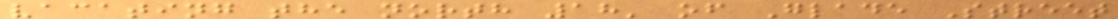vacating the north 18' of Glade Street
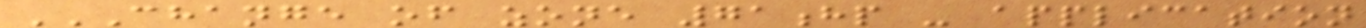CHANGE OF ZONE 71HP - APPLICATION
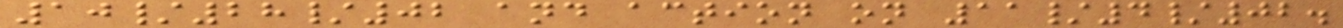10/28/02 and action on 11/4/02.
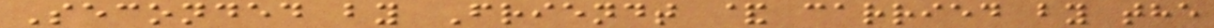Seconded by Friendt & carried by the
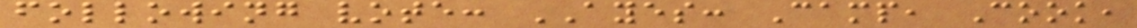following vote: AYES: Camp, Cook,
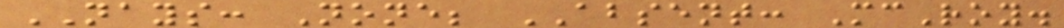NAYS: None; ABSENT: McRoy.
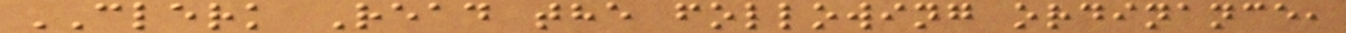CLERK Read the following ordinance,
